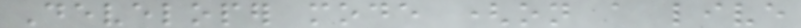Developer mode (on a live
